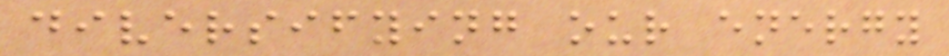diversifying our energy
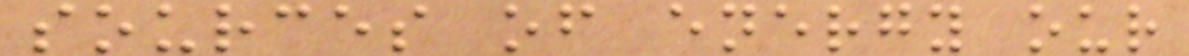sources of energy our
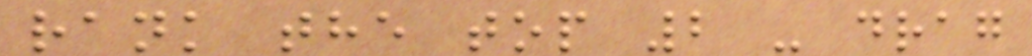rank the top 2 - drag
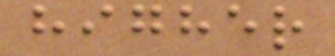higher
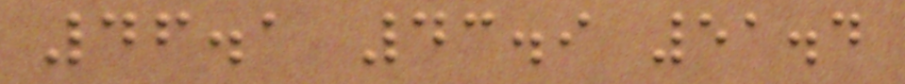46.1 43.9 51.4
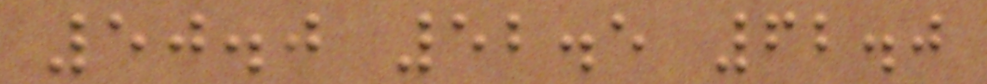50.0 52.5 62.0
